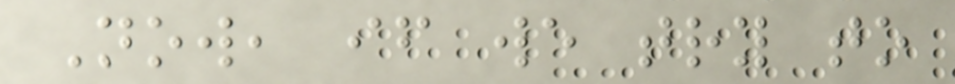Now, if we try to
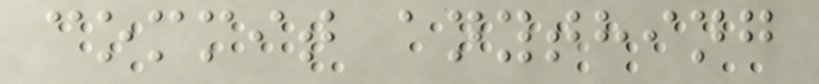commit anything
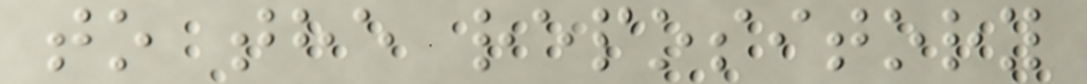to the repository
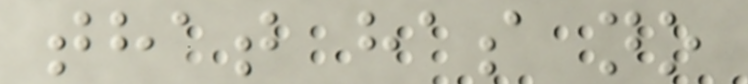that has no
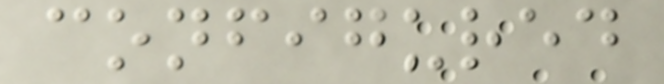configured
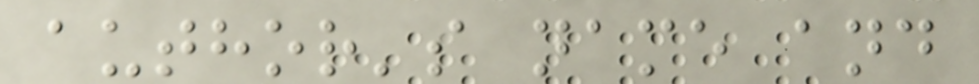author's name and
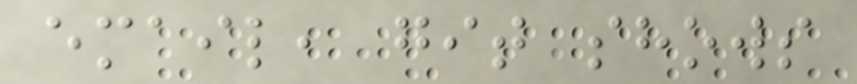email, git shows
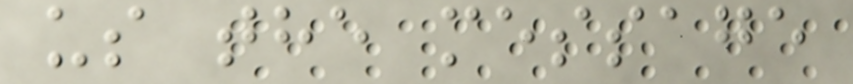us the message
